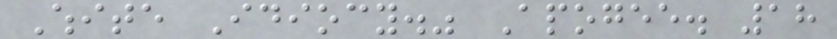White Idiocy." Apogee. 18
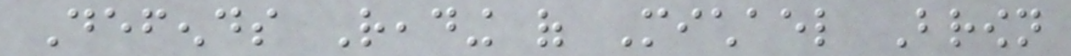Defends Reading of Michael Brown
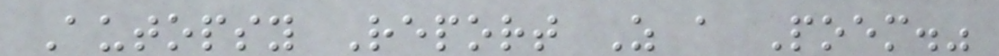Autopsy Report As a Poem."
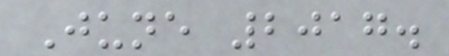June 2017.
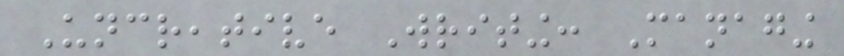Uncreative Writing: Managing
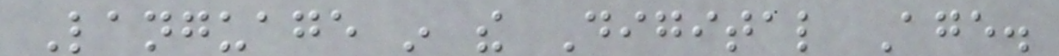Language in the Digital Age.
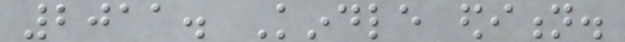2011. Kindle edition.
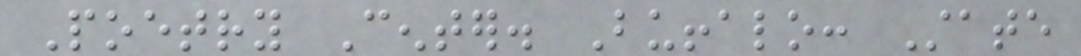Poetry Center. Buffalo: State
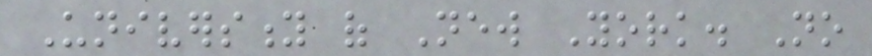University of New York. No
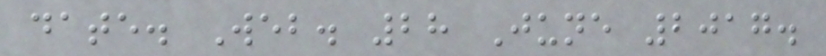date. Web. 28 June 2017.
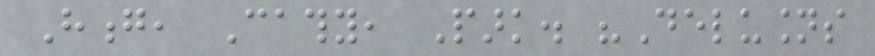Hong, Cathy, Park. "Delusions
